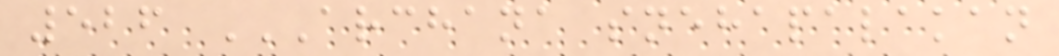526 ARCHANA SNEHAPALAKAN
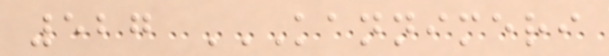527 KANNIMERI
